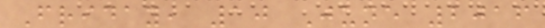Friday, 10 June 2016
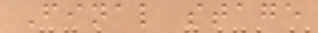Final stage
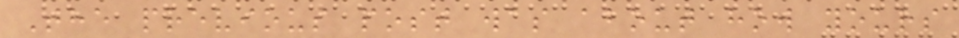The previous post was about how yours
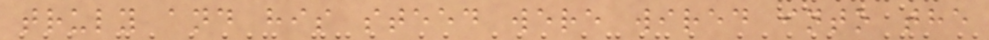truly and his steed were wired into the
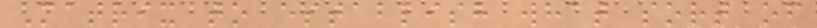Matrix to establish what sort of
